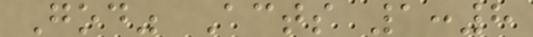God" Acts 1:8
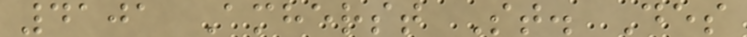4101 Amherst St. Des
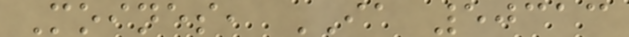Moines, IA 50313
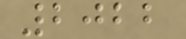2022
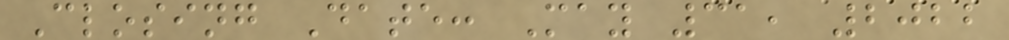Closing Date: May 31, 2022
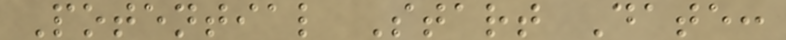Potential Start Date:
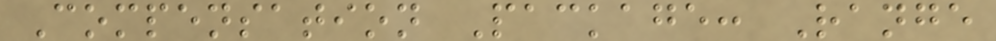Compensation Package: Range
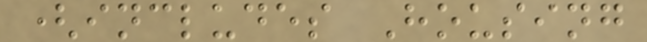(includes Housing
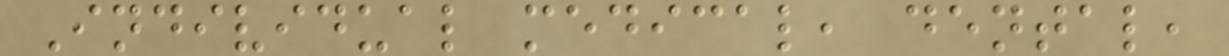Individual medical, dental,
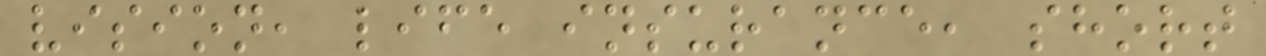vision, life insurance, short
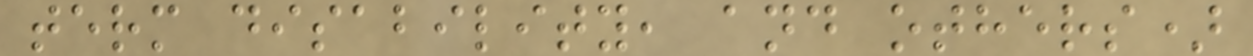term disability, and others)
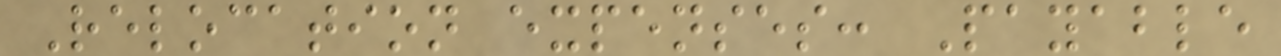Relocation expenses: Payable
